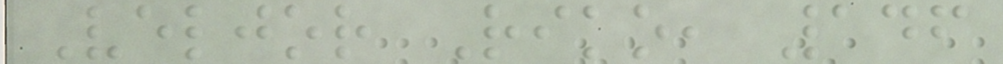Veljor Riko, 146
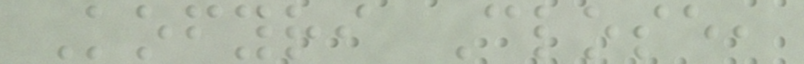Kofyri Close,
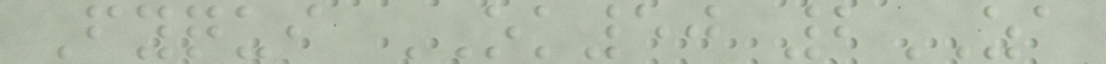Fyqui OK50 2ZA
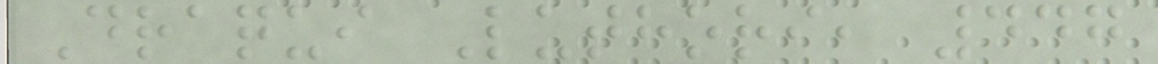Draqui Luthori, 447
